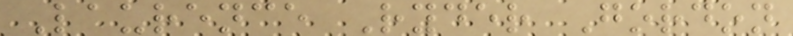Laurence Ryder Gordon
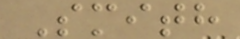Smith
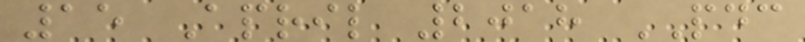15 April 2018 PDC
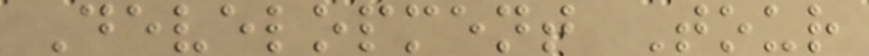Development Tour
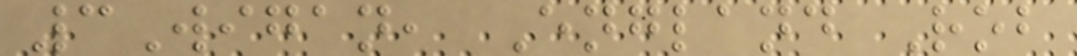3Wigan, England Rob
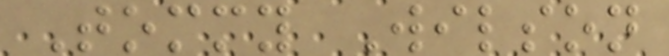Tommy Wilson
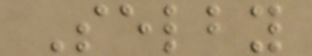Selby
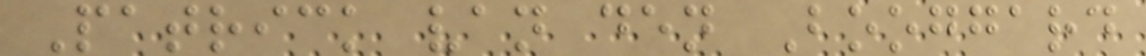Patrick van den Booggard
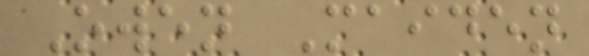Owen Maiden
